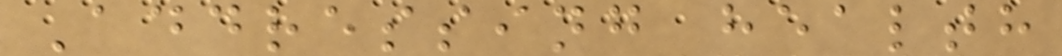Addressing health
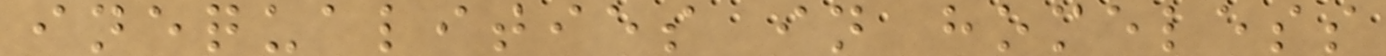inequalities in homeless
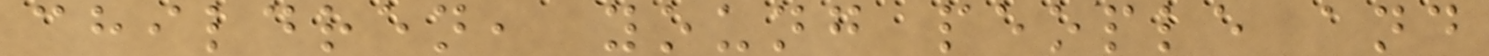children, young people and
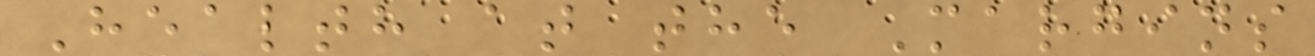Health at the Margins
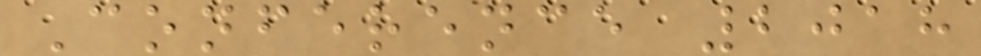Conference 2018
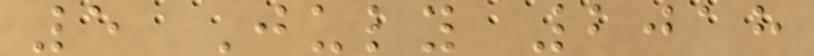5 July 2018
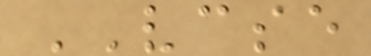VCSE
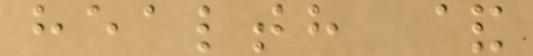health &
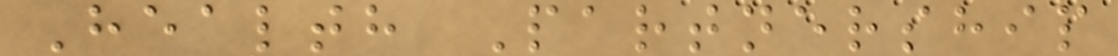Health Partnership
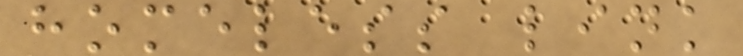homeless link
